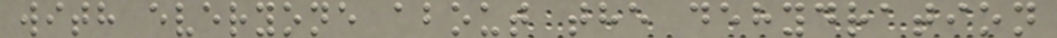with everyone about the dehydration
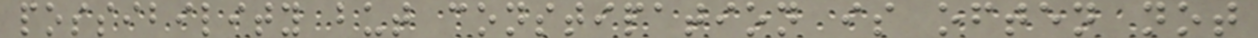possibility but constipation is often not
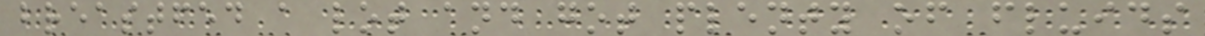breastfed a lot and got plenty of fluids
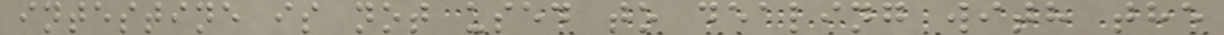intestine is not used to dealing with the
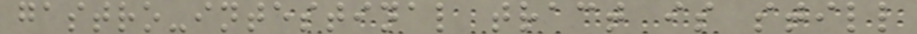gastro-intestinal tract is still
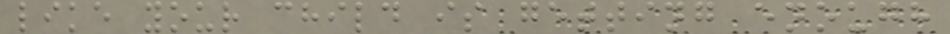like your child is getting enough
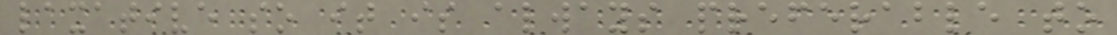laxative so it is always preferable to
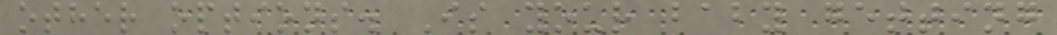other options. Is your baby getting
